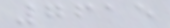7615
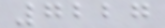7227
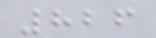826
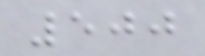500
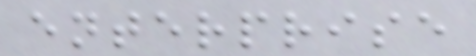enterprise
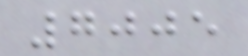7005
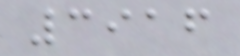3916
